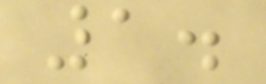1.
